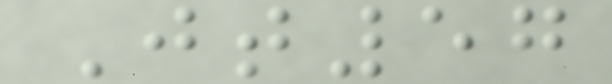Jt57
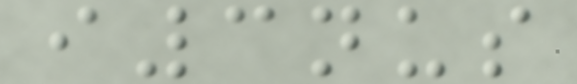i3nus
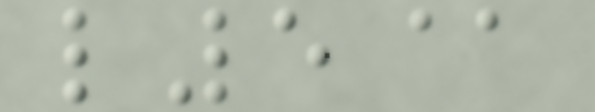l5@
